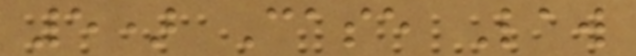5) Case Law
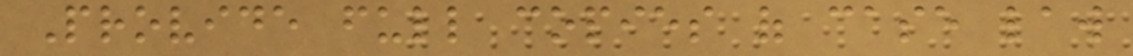Provide full copies of case law
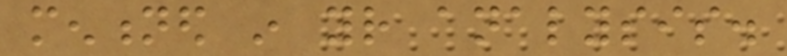mentioned in your analysis.
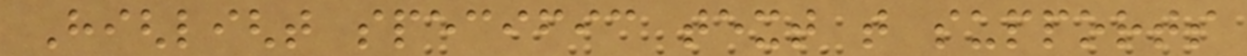Highlight specific text that supports
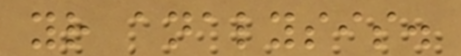your analysis.
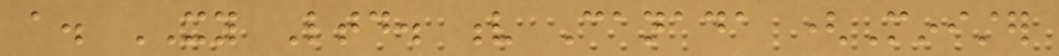a. XY Ltd. v Canada (Minister
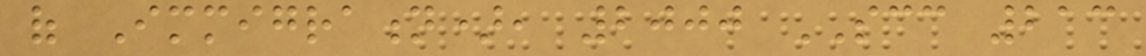of Immigration), 2000 SCC 213
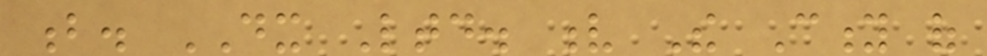b. DX Ltd. v The City of
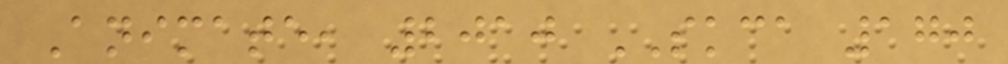Animate, 2010 SKCA 170
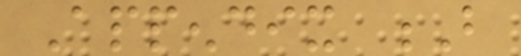Appendix B
